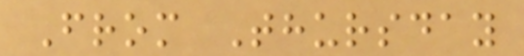From Thursday
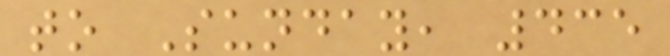to Sunday, 435
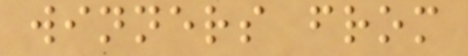winners from
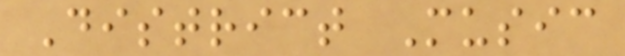District Music
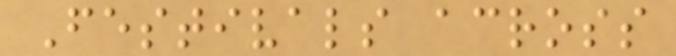Festivals across
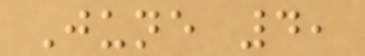June 4,
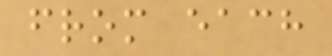from each
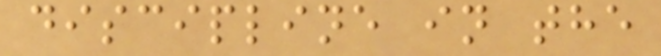discipline in the
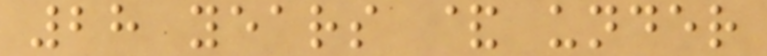28 years & under
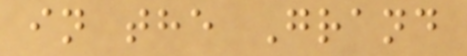in the Grand
